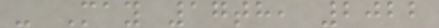- May 17th, 2022
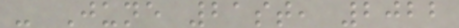- June 21st, 2022
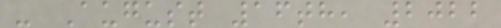- August 16th, 2022
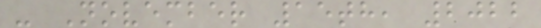- November 15th, 2022
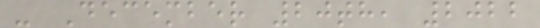- December 20th, 2022
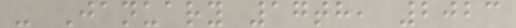- January 17th, 2023
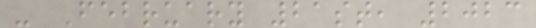- February 21st, 2023
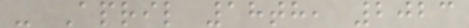- April 18th, 2023
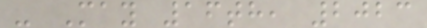- May 16th, 2023
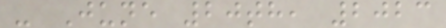- June 20th, 2023
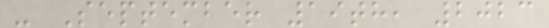- September 19th, 2023
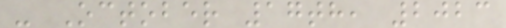- October 17th, 2023
